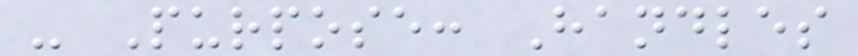- Purpose: Handles
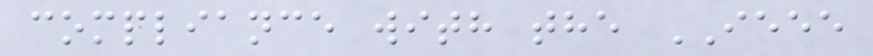compliance with the IEEE
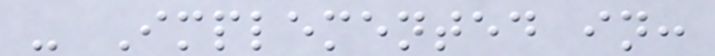- Implemented in:
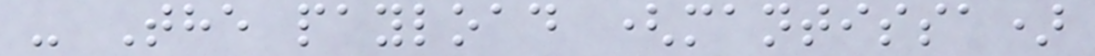- The payload (mantissa)
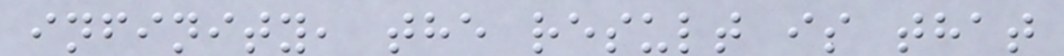infinity, the result is that
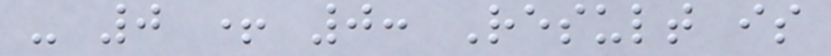- 0 + 0: Result is
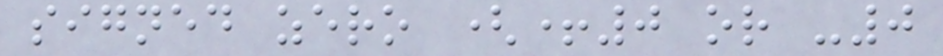signed zero (+0 or -0
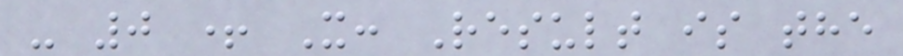- 0 + X: Result is the
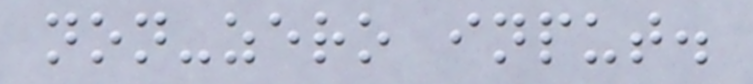non-zero input.
